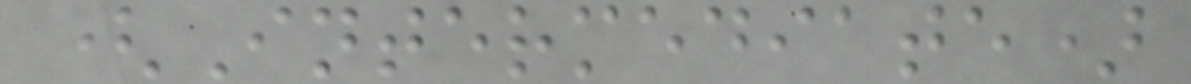(Intermediate)
